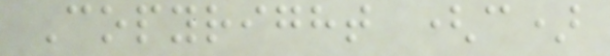Copyright (c)
